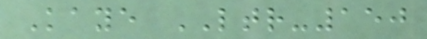Kaye LTR-150
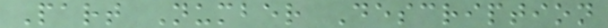Part Number Description
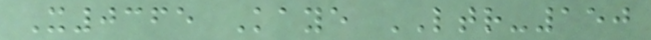X0365 Kaye LTR-150
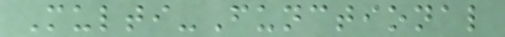Multi-Functional
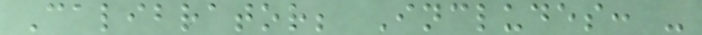Calibrator; Includes: -
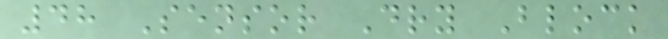48 Sensor Dry Block
